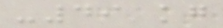-49 kg
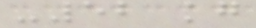-52 kg
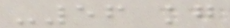-56 kg
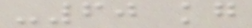-60 kg
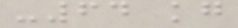-64 kg
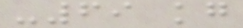-69 kg
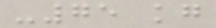-75 kg
